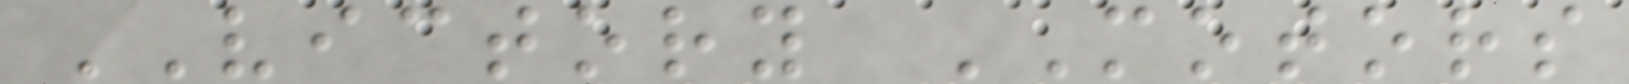VICTORY MOTORS
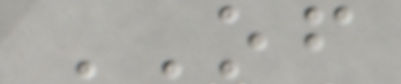OF
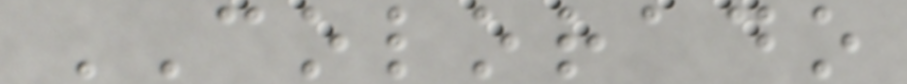COLORADO
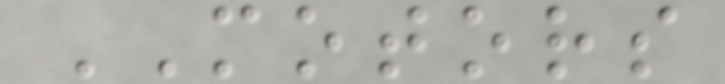MOTORS
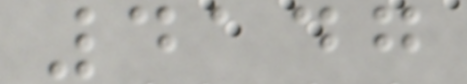4147
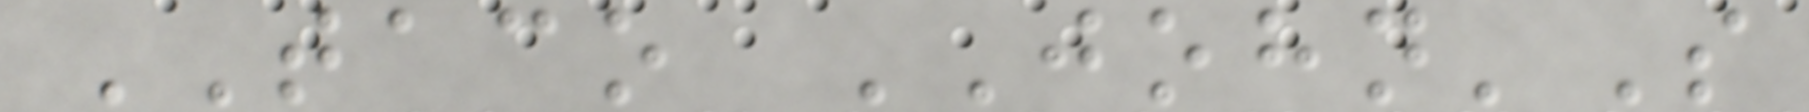TACO JOHN'S
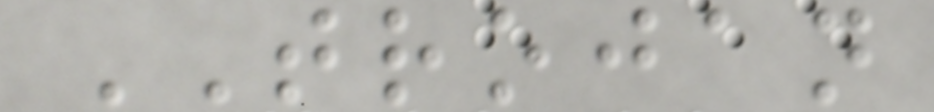TROJAN
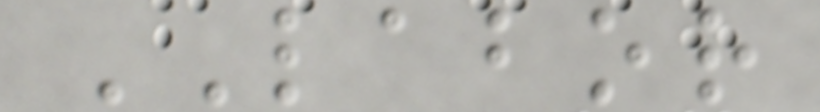LABOR
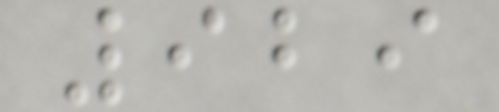929
